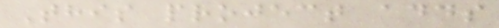This project adds
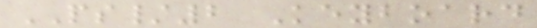PS/2 Keyboard
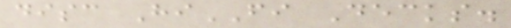disc HiFI Decks.
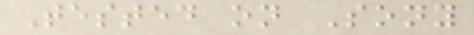Tested on Sony
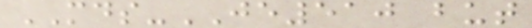MDS-JE510 but
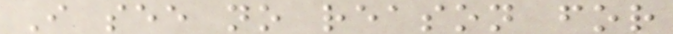I see no reason for
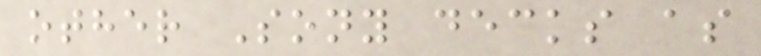other Sony decks as
